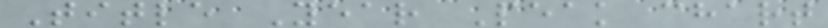Title Year Peak chart
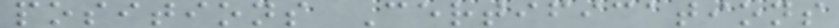positions Certifications
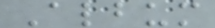Album
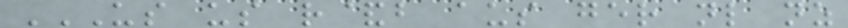US US R&B AUS GER NL NZ
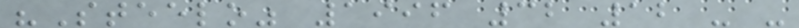"Steelo" 1996 32 12 - -
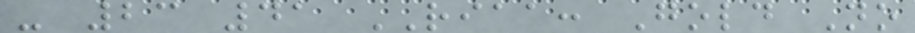- 23 41 RIAA: Gold No
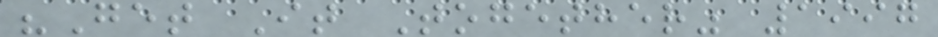"Get It Together" 1997
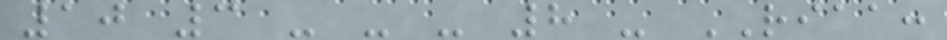10 3 - - - 8 - RIAA:
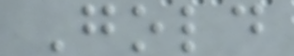Gold
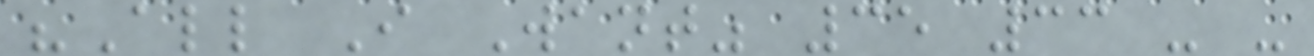"All I Want" 35 33 - -
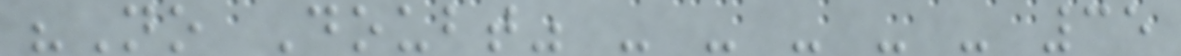"No Doubt" - - - - - 35
